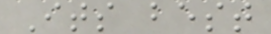Its best
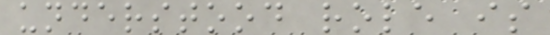understood role is
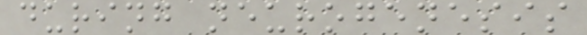during neurogenesis
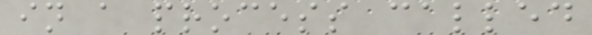in a process called
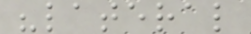"lateral
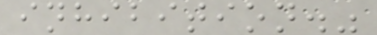inhibition."
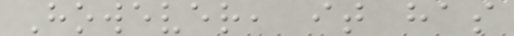However, it has
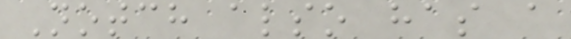Notch also has a
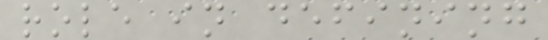role in defining
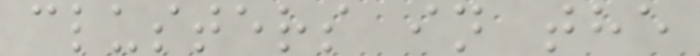clusters in the
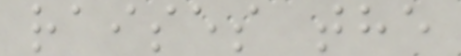raises the
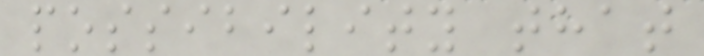possibility that
